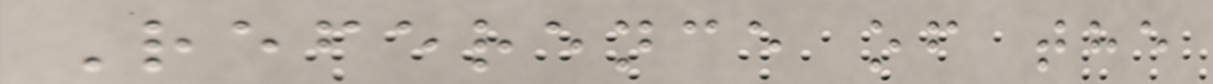Reference of the
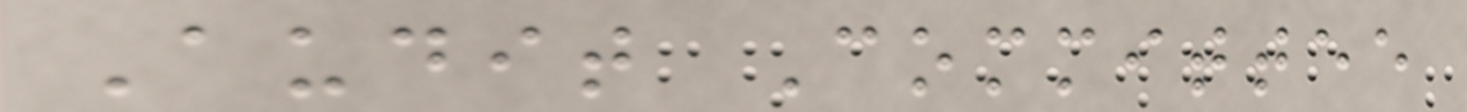Audit Committee
